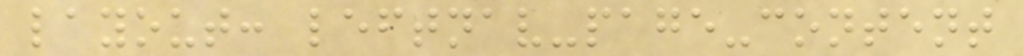layout: leftnav-page-content
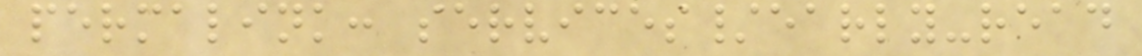permalink: services/early-read
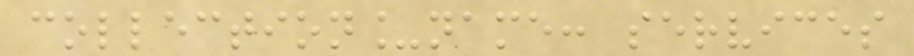collection_name: services
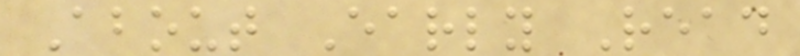About Early Read
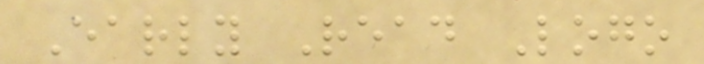Early Read Logo
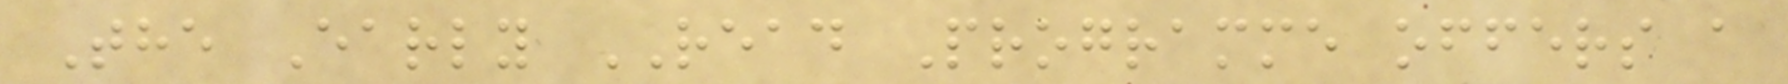The Early READ Programme offers a
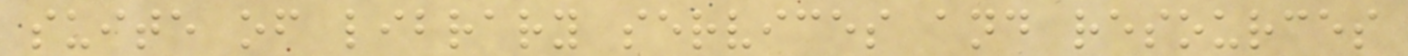suite of library services and resources
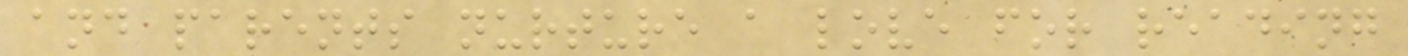and parents nurture a love for reading
